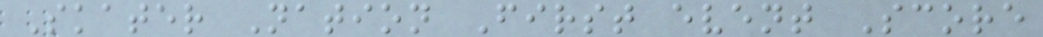Skater Nation First event Score
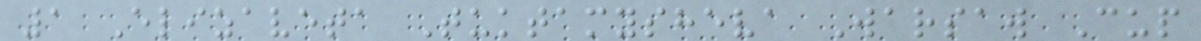1 Elizaveta Tuktamysheva Warsaw Cup
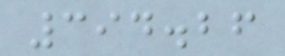394.26
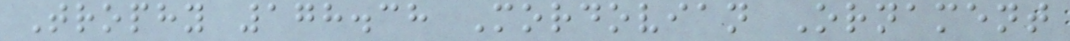Trophy 178.38 Mordovian Ornament
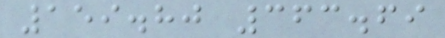159.80 363.69
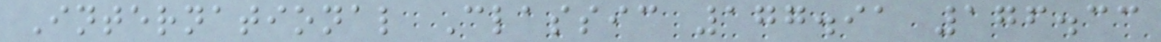International Classic 177.91 176.33
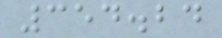354.24
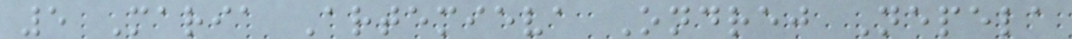5 Maria Artemieva Ondrej Nepela
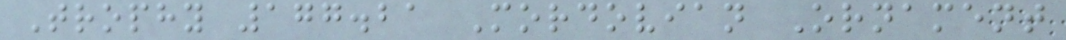Trophy 177.21 Mordovian Ornament
